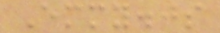Emmy.js
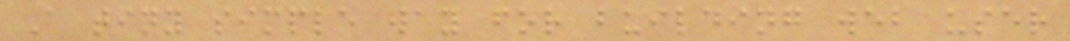A tiny simple way for building web user
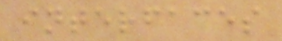interfaces
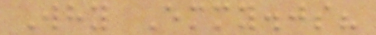Why Emmy.js?
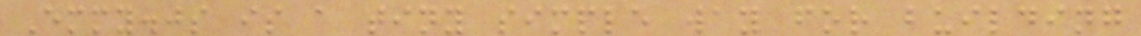Emmy.js is a tiny simple way for building
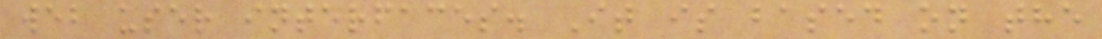web user interfaces. It is based on the
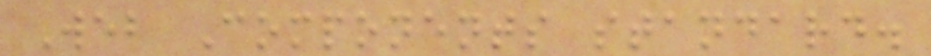Web Components standard.
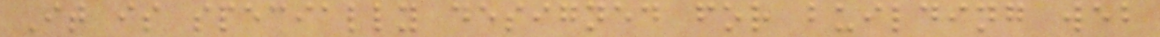It is specially designed for building web
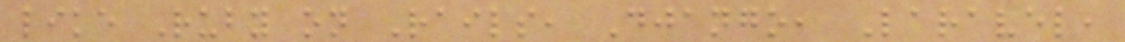like Ruby on Rails, Django, Laravel,
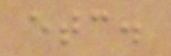etc.
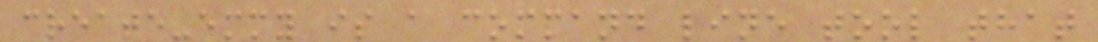create-emmy is a command line tool that
